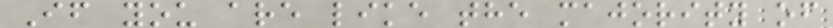If you are like the majority of
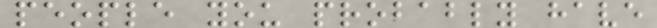people you probably have
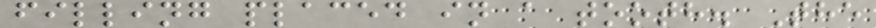filling placed in a tooth. The
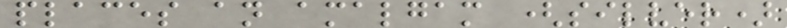places an amalgam (silver)
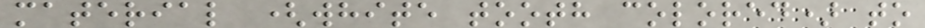material (white tooth colored) to
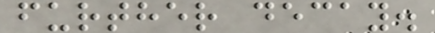further decay.
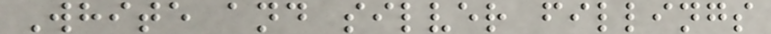White and silver fillings
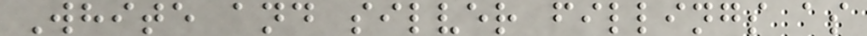White and silver fillings as
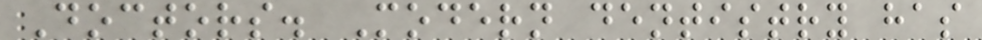Doctors. Modern dentistry has
